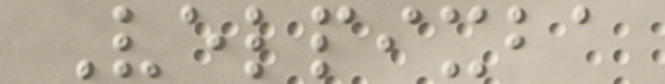Velpixba
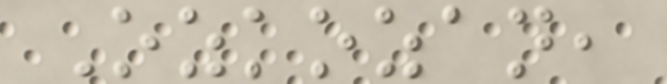Ozkozan,
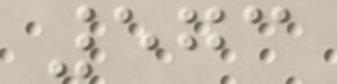573
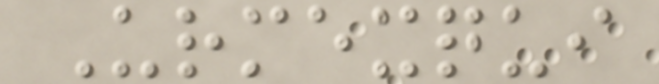Urmexqui
